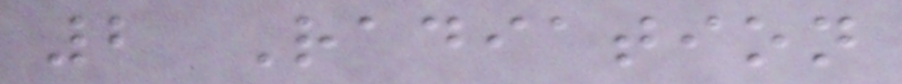2 Radiation
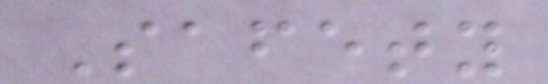Safety
